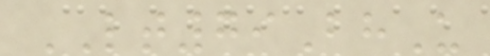LT79BhU
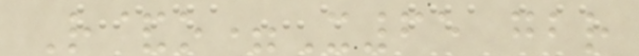R&o=X65 gbr
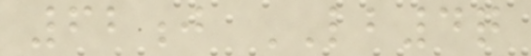62j LB4q
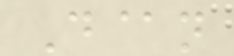D@n
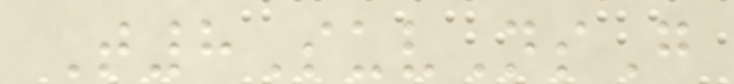T8SuvNsG
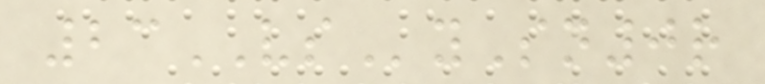23VSySn0r
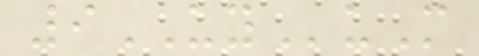9UYuM
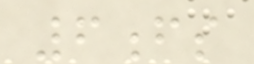6fs
